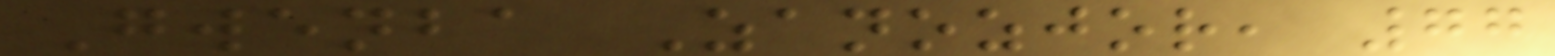Gwenba Zanozjor, 77
